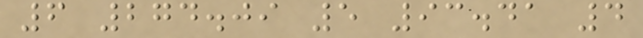6 274.09 5 93.41 4
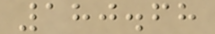180.68
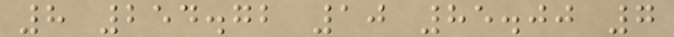8 254.72 10 85.00 7
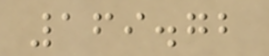169.72
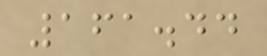161.44
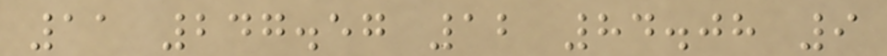11 247.57 12 84.08 9
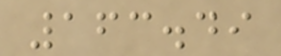163.49
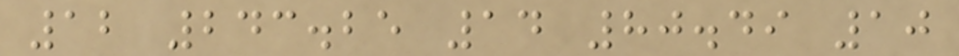12 243.25 14 80.49 10
